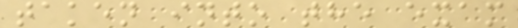taken into the exam
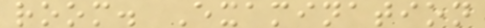room. Examination
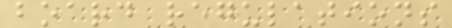board regulations
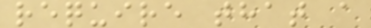require that a
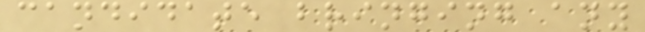candidate bringing any
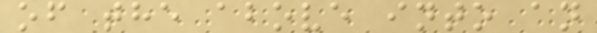of the above into an
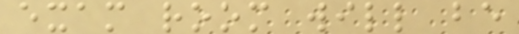exam room will be
